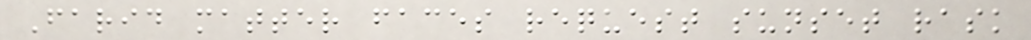Farid matter faces request sunset rask
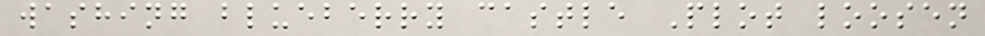washing blueberry castle Plot loosen
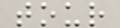tour
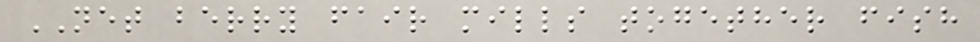NET berry fair mills together fish
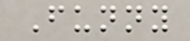Funny
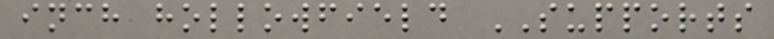inch hollowfield SUPPORTS
